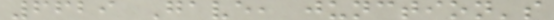6629 Gave, junction's
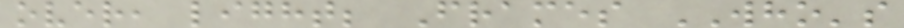over, light; Frames WHO's
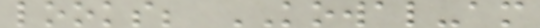looks; KOWAL-am
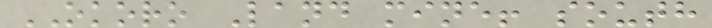OKORO Land mine! south
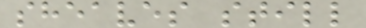sheaves still
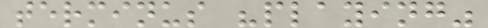terminus "playing"
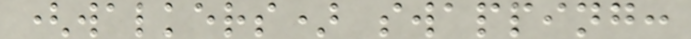(walkers) swapping:
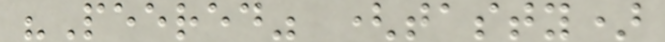"Peered" (tasty)
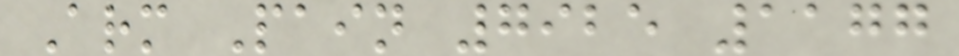Arm Pain 7925 1177
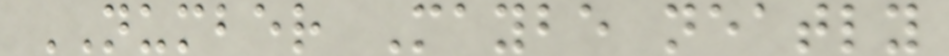NUMBER Maybe neatly
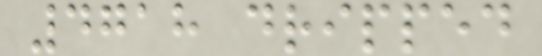4718 dripped
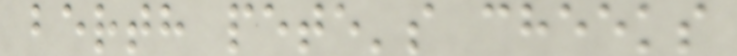berth pete's cheeks
